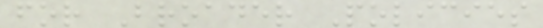for Broader Policies
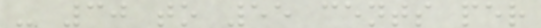- 30 to 55 cents per
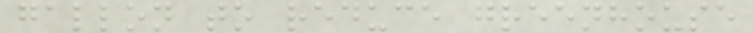gallon to reduce greenhouse
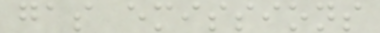gas emissions
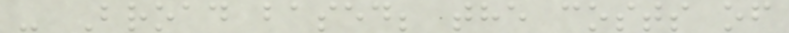- Broad based; the costs of
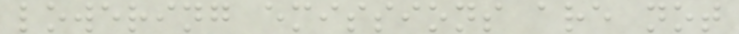lowering emissions are not
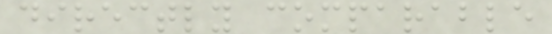directly comparable
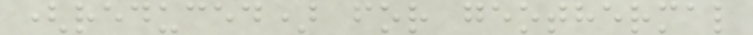(reduced) for geothermal
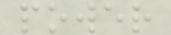power
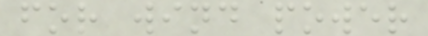for wind power
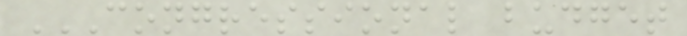CONGRESSIONAL BUDGET
